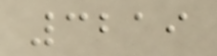3219
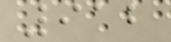912
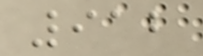912
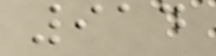914
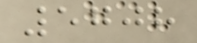5708
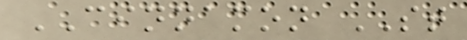CINNAMON ST
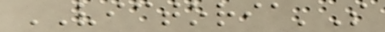VICTORIA'S
